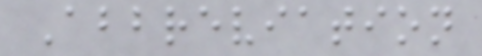Abbreviation
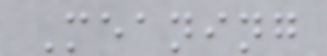Meaning
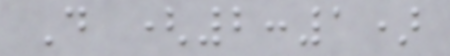D (2:1)
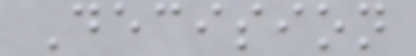Decision
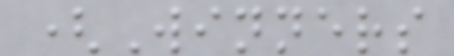(Winners
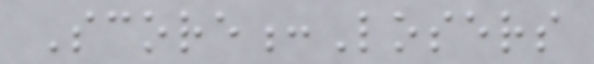Score:Losers
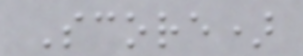Score)
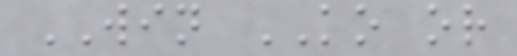WIN KO or
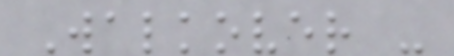Walkover -
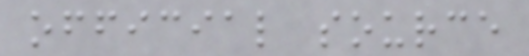official source
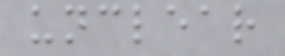unclear
